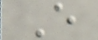E
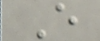E
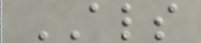ALS
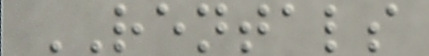RENTALS
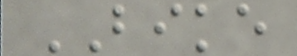BIKE
